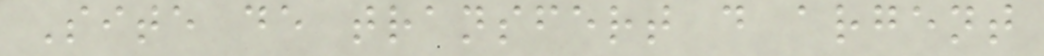Site de transfert d argent
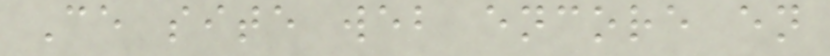Ce site web encore en
